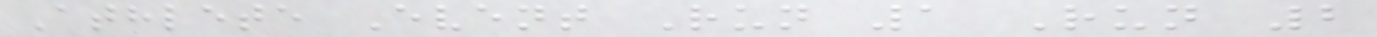Athlete Event Run 1 Run 2
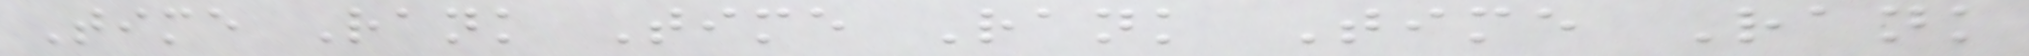Time Rank Time Rank Time Rank
